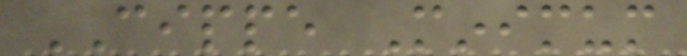CIPPE Minimum
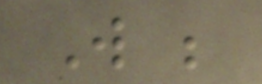Will be
